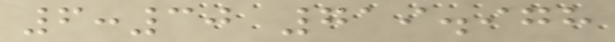6:30 719.978
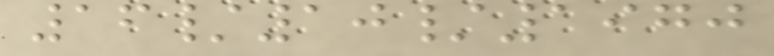16/10/1970
